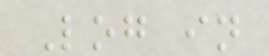Log in
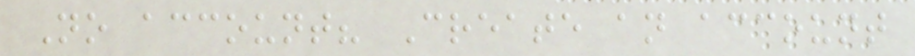No account? Create an account
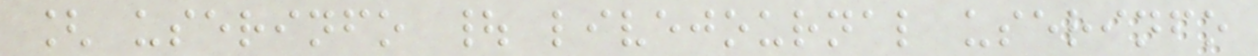[ userinfo | livejournal userinfo
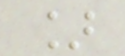]
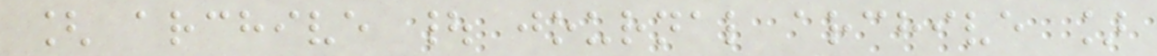[ archive | journal archive ]
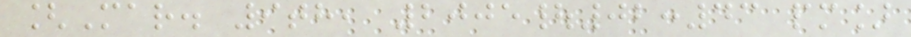[Mar. 9th, 2005|02:43 pm]
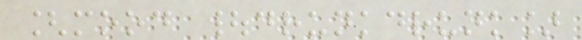[mood |drunkdrunk]
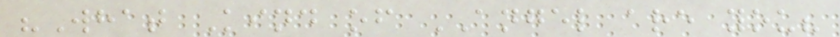"What Kind of ANGEL are you?
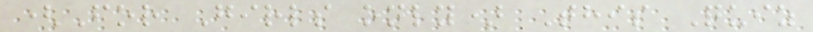(For Girls only) This Quiz
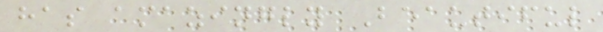has amazingly Beautiful
